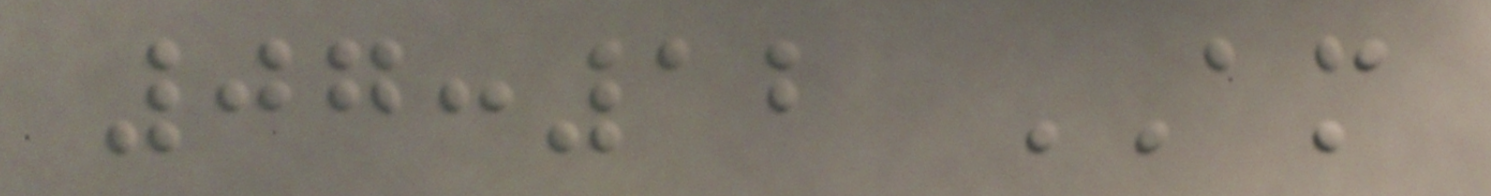07:12 AM
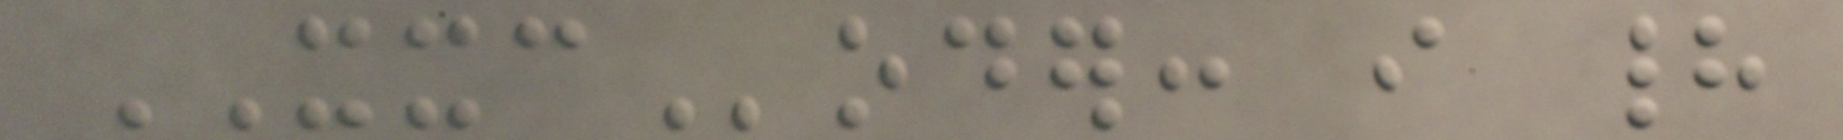XXCoder: i had
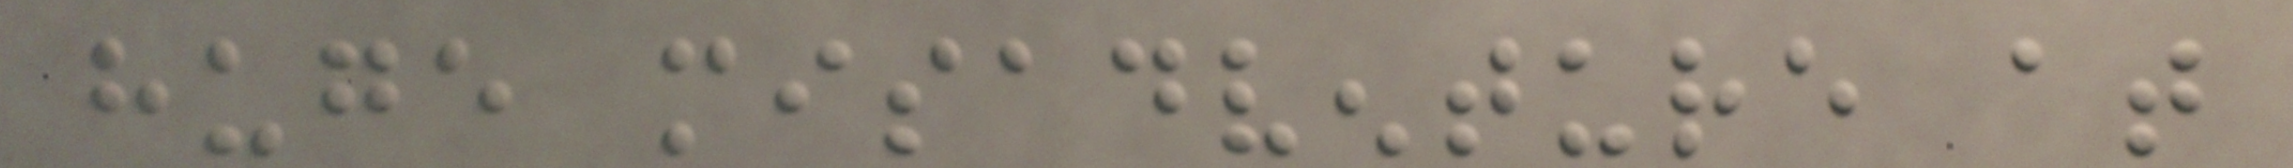huge misadventure at
